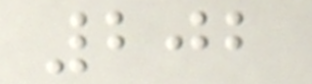202
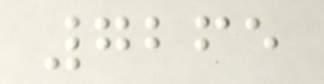7265
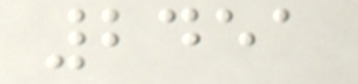2451
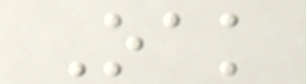Oak
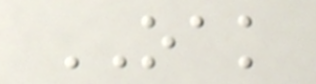OAK
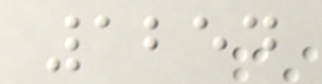1254
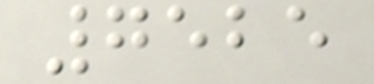7525
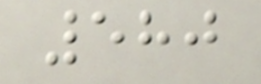580
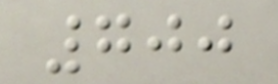700
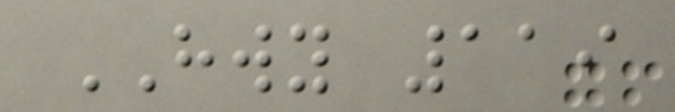HWY 119
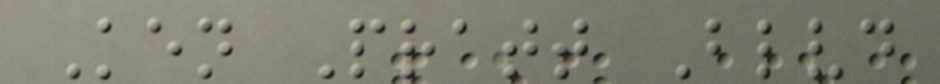Ken Pratt Blvd
